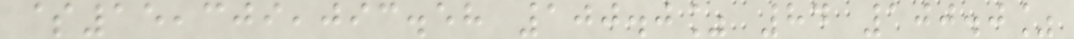$15,309,093.58 100.0% 84 100.0%
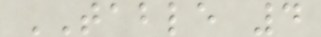TABLE 4
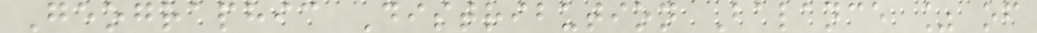Geographic Distribution Balance % of
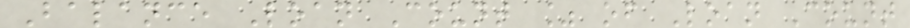Balance Loan Count % of Loan Count
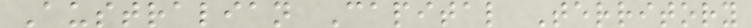Australian Capital Territory
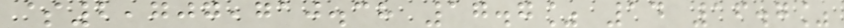$2,707,710.38 17.7% 14 16.7%
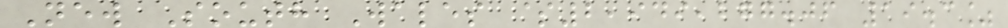New South Wales $2,949,277.06 19.3%
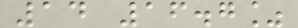14 16.7%
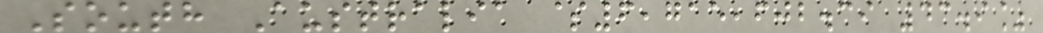South Australia $6,715,602.39 43.9%
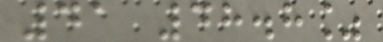41 48.8%
